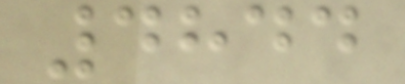4844
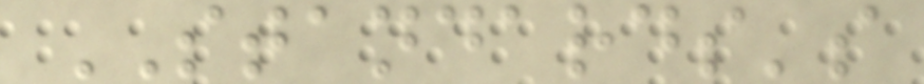STANDARDS's
